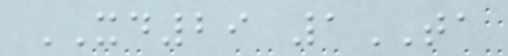XD29 1TA
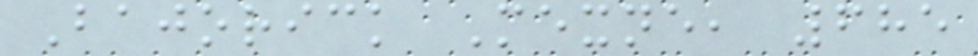Bajorick Mexne, 685
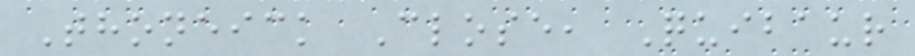Thoneick Close, Quibaur
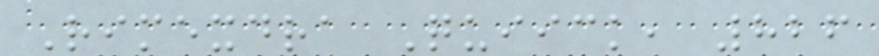Rimexdra Quiick, 826
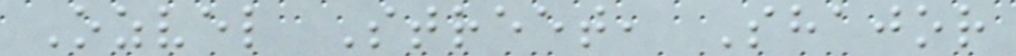Ozvel Street, Shajor
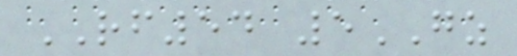RF54 5GZ
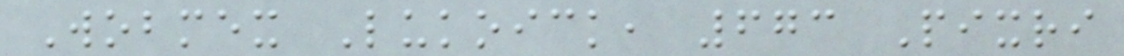Wobmex Lukoick, 673 Pixri
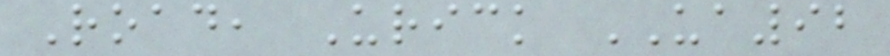Road, Urick UA92
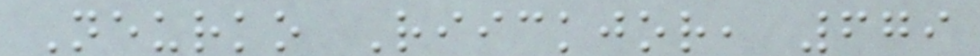Neurko Riickjor, 679
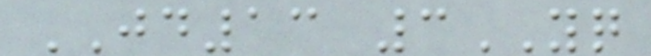JD13 3YQ
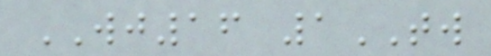WJ16 1TW
